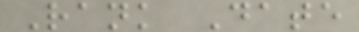Rank Date
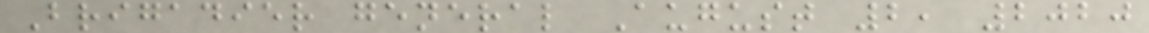Brigadier general August 2, 2020
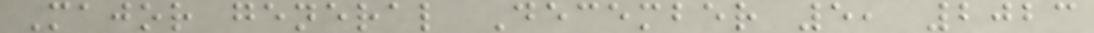Major general December 5, 2023
